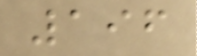196
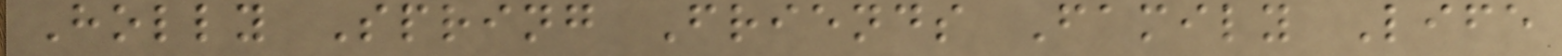Holly Spring Friends Family Life
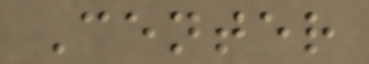Center
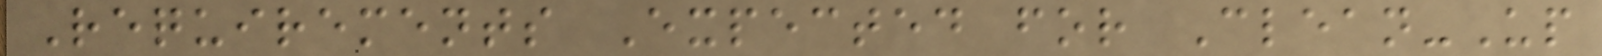Requirements Expected for Clean-Up
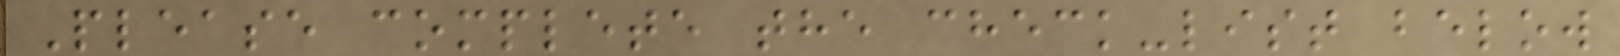Please complete the check-list below
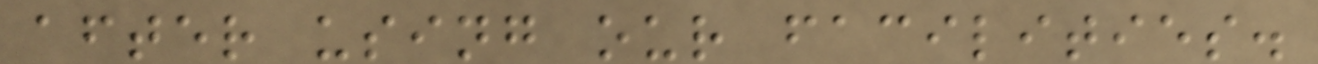after using our facilities.
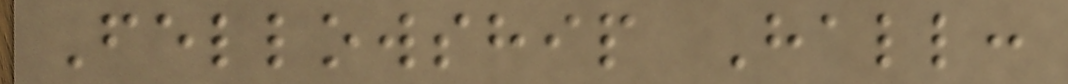Fellowship Hall:
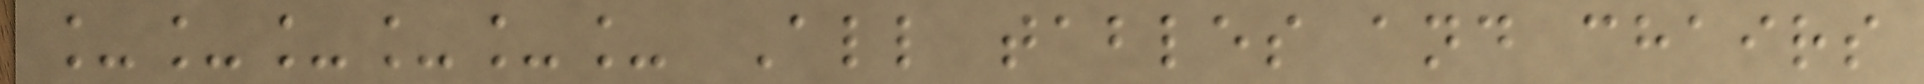______ All tables and chairs
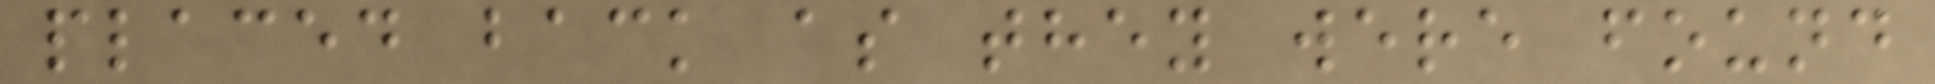placed back as they were found
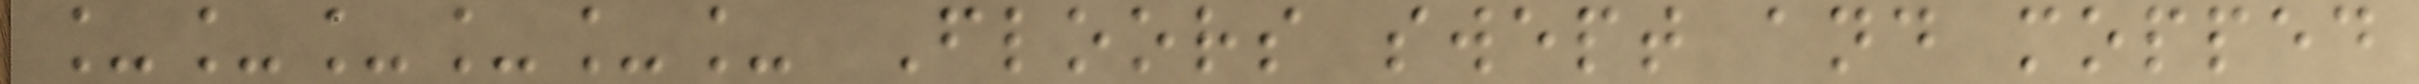______ Floors swept and mopped
